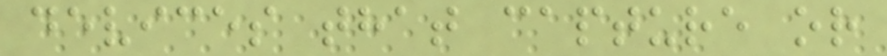devices that capture or
